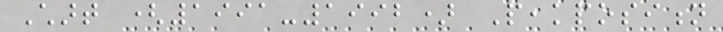Chart (1991-1992) Peakposition
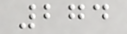274
